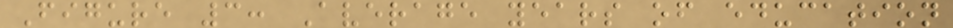Figure 3: Average years of education
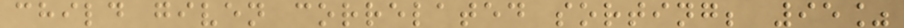child given correlated sorting; 95%
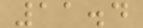11.4
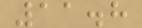11.8
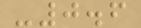-0.6
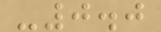-0.0
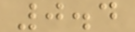0.4
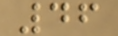46
